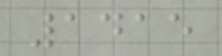1415
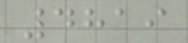4819
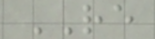RE
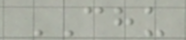CHU
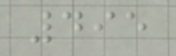495
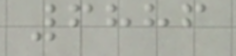6886
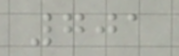701
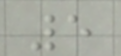5
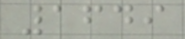1649
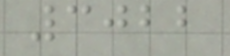3022
